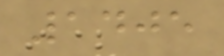1405
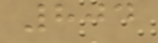804
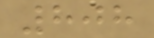808
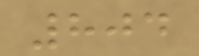804
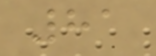81
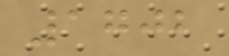1702
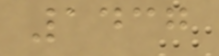1437
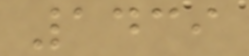1439
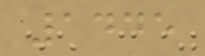1445
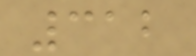312
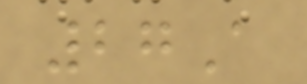27A
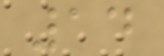14
